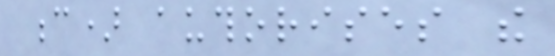c) authorises the
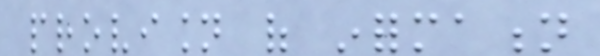provision of information
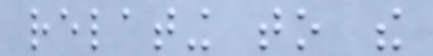relating to the
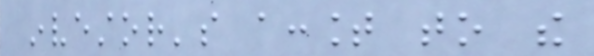investor's account to the
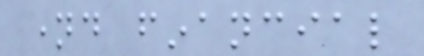named financial
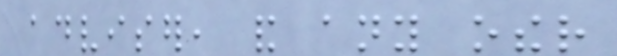adviser, and any other
